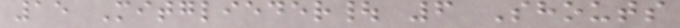15 Mitglieder| 6 Shouts
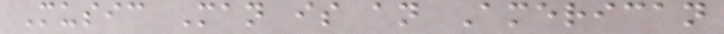Music Man is an American
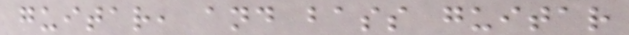guitar, and bass guitar
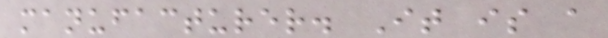manufacturer. It is a
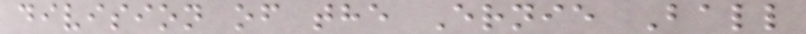division of the Ernie Ball
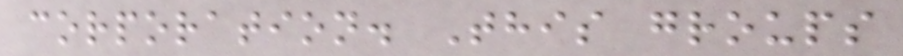corporation. This groups
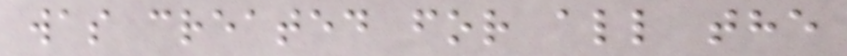was created for all the
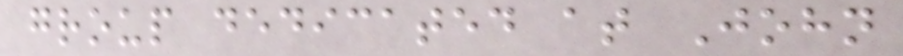group dedicated at John
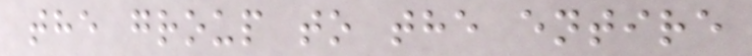the group to the entire
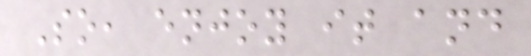So, enjoy it and
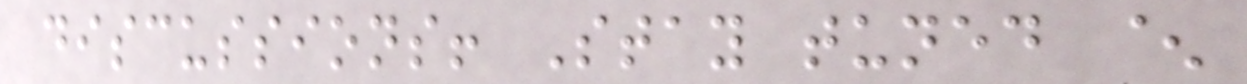discussions! Stay tuned ^
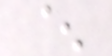^
